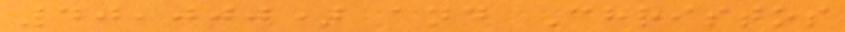40,000) and Christos
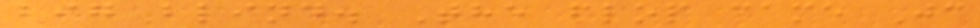big blind. The flop came Jc
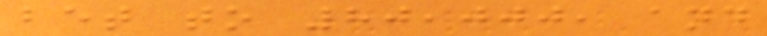bet to 80,000, and
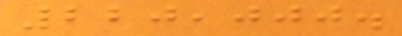220,000.
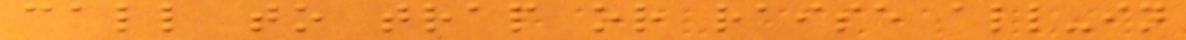call to trap or raise all-in
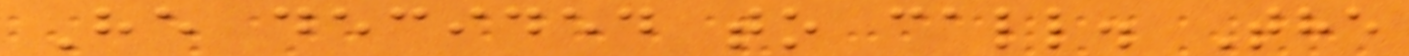He decided to call. The
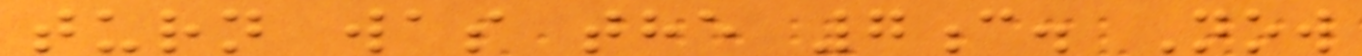turn was the 7c. Now
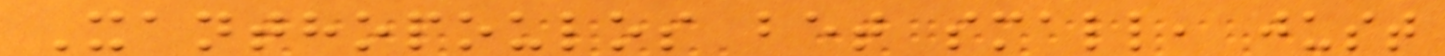Xanthopoulos bet small, just
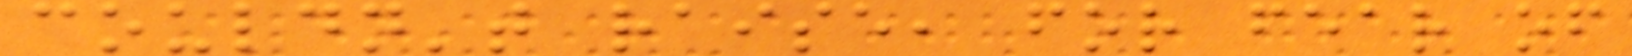couldn't raise, for fear of
